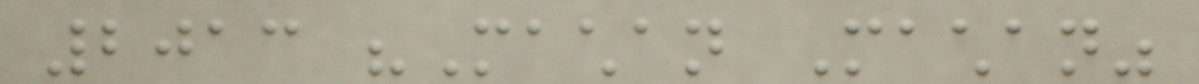2013 "Machan Machan"
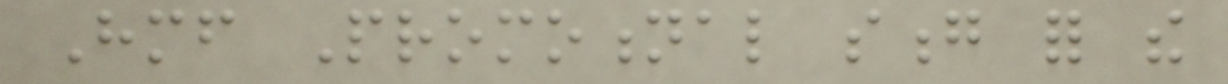Himself Promotional song for the
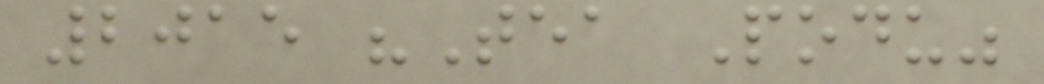2015 "Tea Podu"
